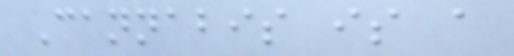Cannabis is a
